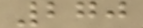270
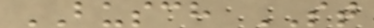BUSCH ST
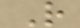R
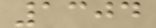1304
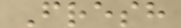Fresh
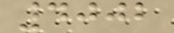4002
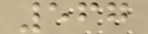567
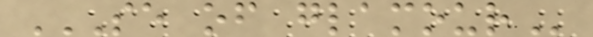SE OF GLAMOUR
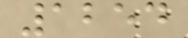1254
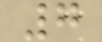7
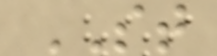ST
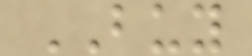BUY
